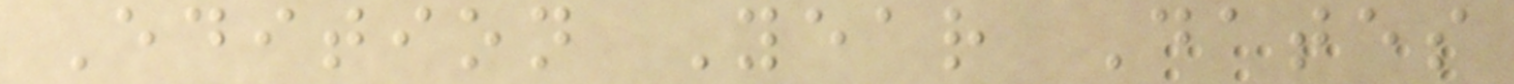Edition Year Dates
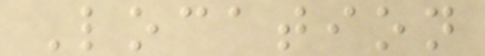Location
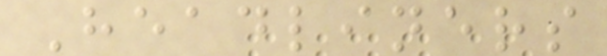Headliners
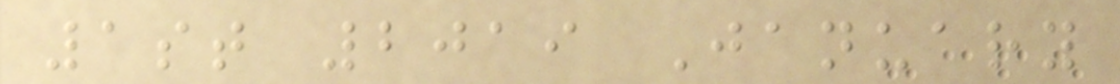1st 2019 January
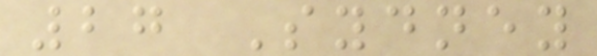27 Sydney
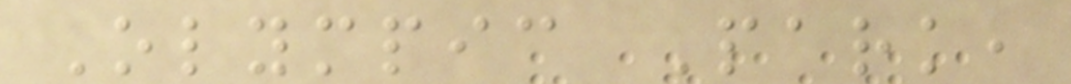Olympic Park,
